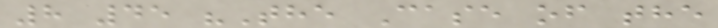8 45 "The Case of the
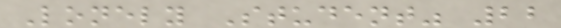Lonely Student" 22
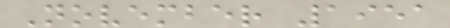November 1951
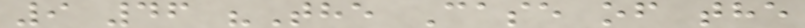9 46 "The Case of the
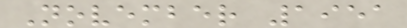November 1951
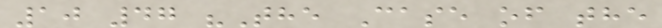10 47 "The Case of the
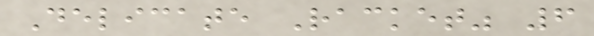Delicate Racket" 6
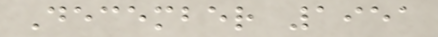December 1951
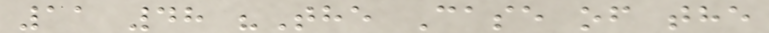11 48 "The Case of the
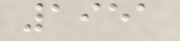1951
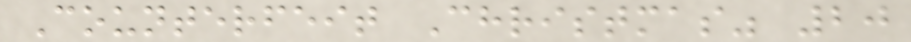Counterfeit Christmas" 20
